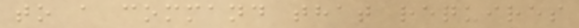to a command that requires
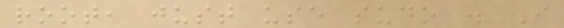root, just use sudo . I
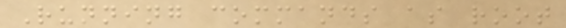Running commands as root
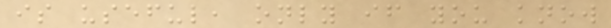is useful, only if you know
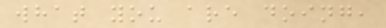what you are doing,
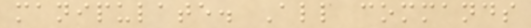manipulate. All commands
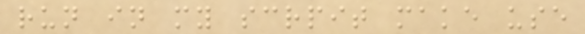run in my scrpit make use
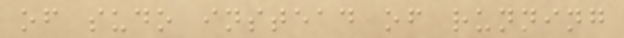of sudo instead of running
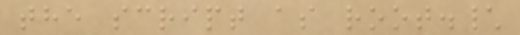the script as root.\
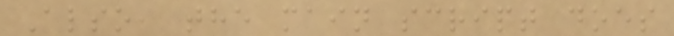Also, the main script does
